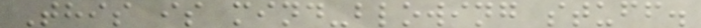This is mind-blowing stuff.
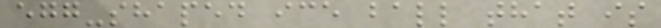egg-shaped ice ball that is
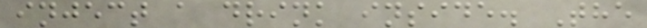inject a drink inside. The
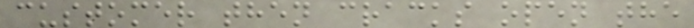customer then cracks open the
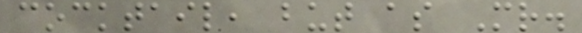cocktail, but as Mr.
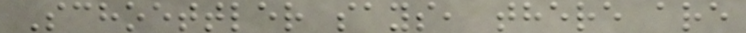Schoettler says, there are
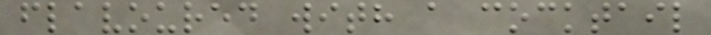flavoured with a cocktail
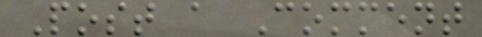Post a Comment
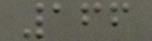166
